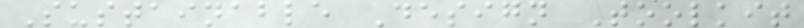Sustainable Design Toolkit
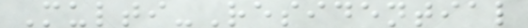Multi-Residential
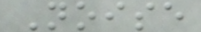Noise
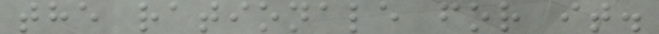the rationale for it.
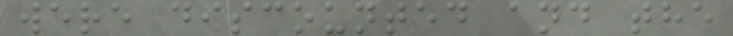were discounted and the
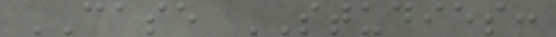CASE STUDIES:
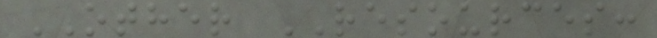OTHER RESOURCES:
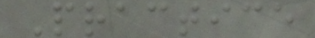Practice
